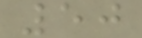50
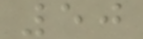50
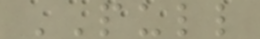PULL
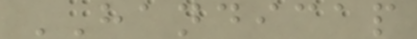HANDICAP
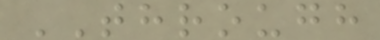THROUGH
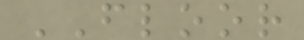FLOOR
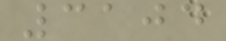3104
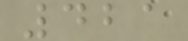421
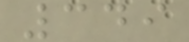349
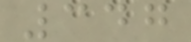347
